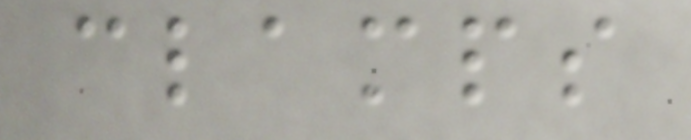clamps
